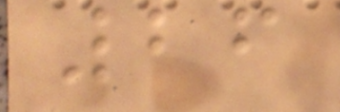26
